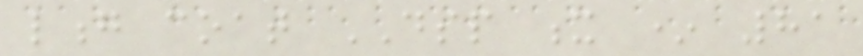long coat DSP x * 81
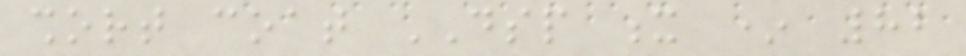short coat DSP x * 82
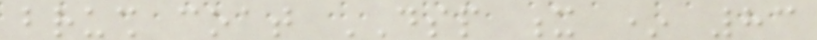brush coat DSP x * 83
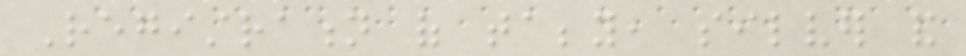Registration of tabby, silver and
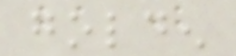golden
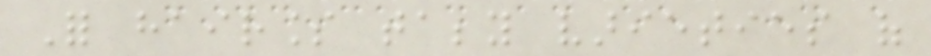For hairless tabby varieties of
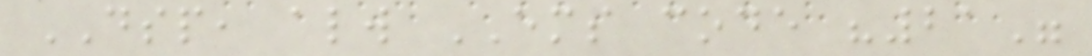DSP, always EMS code "21"
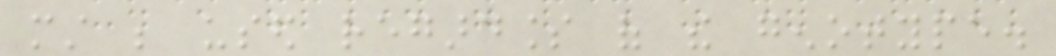must be used regardless of the genotype.
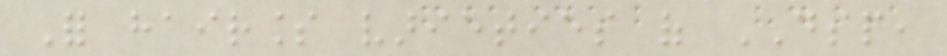For hairless varieties of DSP,
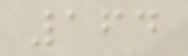164
